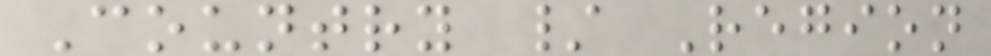Country / Region
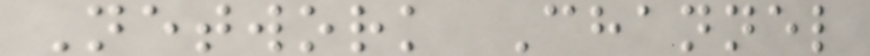Network Channel
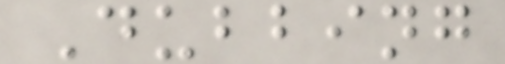Dubbing
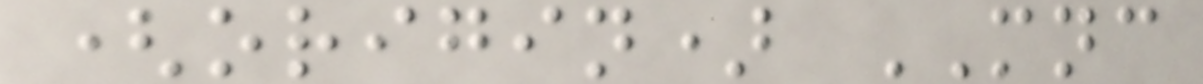(origin) MNC
